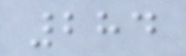284
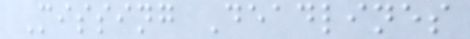Missing Deadlines
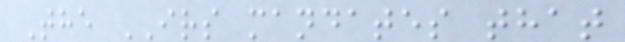The IRS mandates that
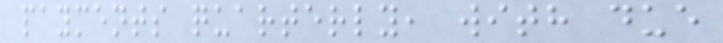payments quarterly, with due
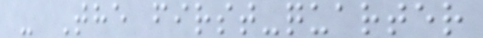- The first-quarter
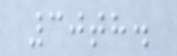30th.
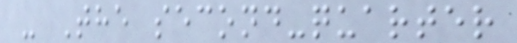- The second-quarter
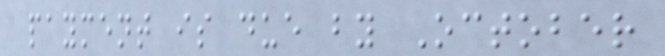payment is due by October
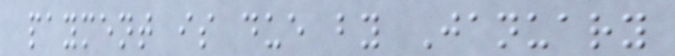payment is due by January
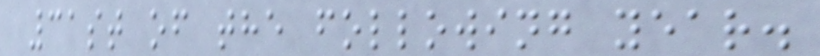31st of the following year.
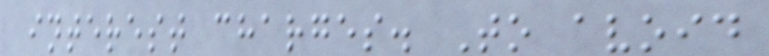interest charges. To avoid
